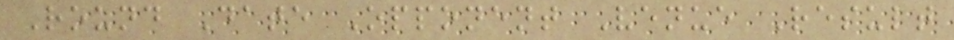Round Date Opponent Venue Result
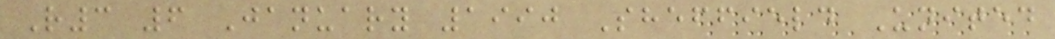R3 6 January 1990 Sheffield United
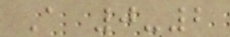A 0-2
